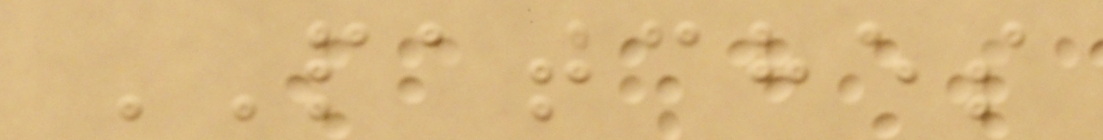PATCHES
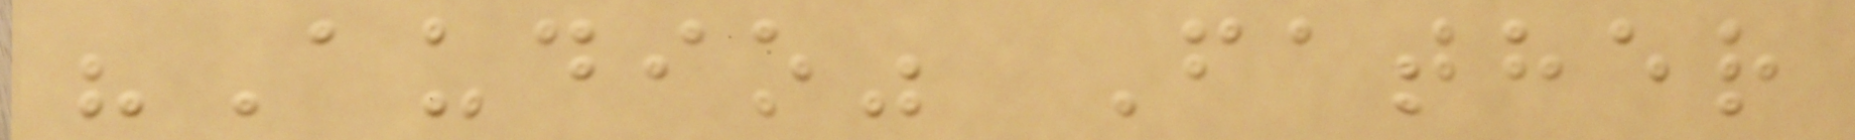"Audio" Father
